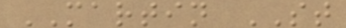MARTIN ST
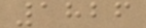1826
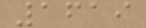1619
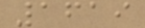1619
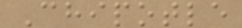Chipotle
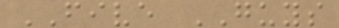FIVE GUYS
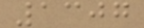1307
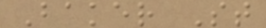Baker St
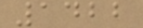1422
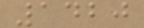1420
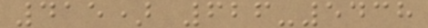415) 626-5438
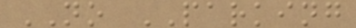NO PARKING
